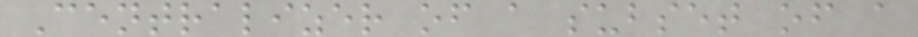Centralizer of a subset of a
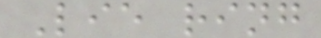Lie ring
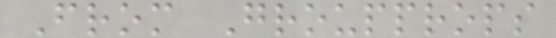From Groupprops
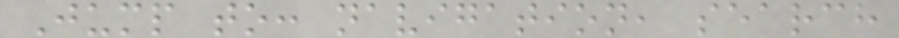Jump to: navigation, search
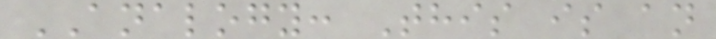ANALOGY: This is an
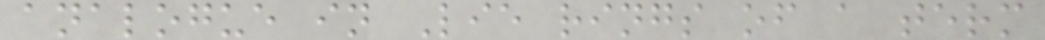analogue in Lie rings of a term
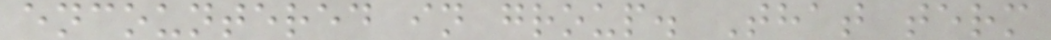encountered in group. That term
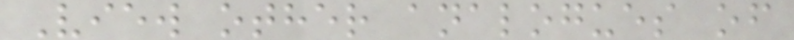View other analogues of
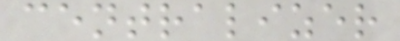centralizer
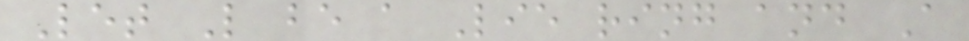Let L be a Lie ring and A
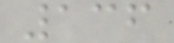136
